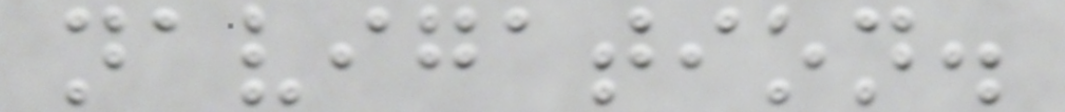navigation.
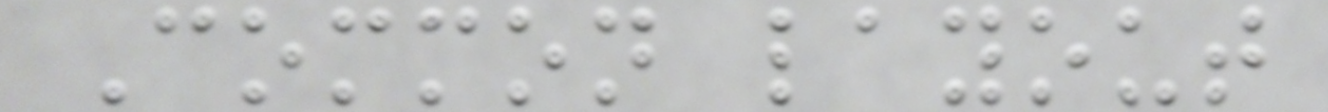Common layout
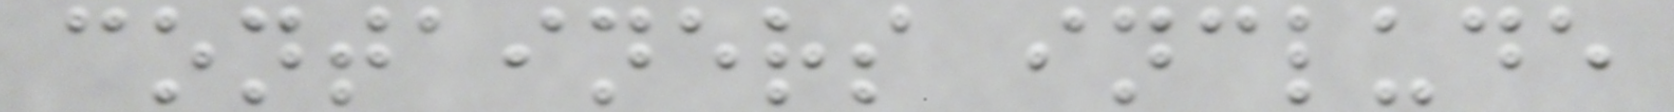containers include
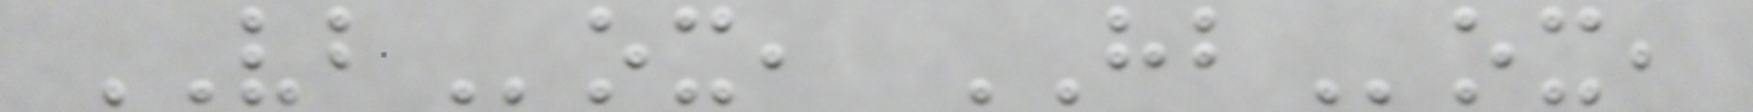VBox, HBox,
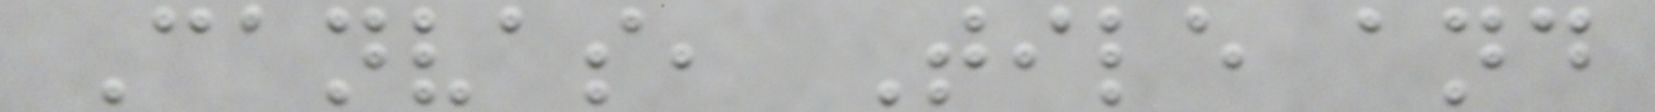Canvas, Tile and
